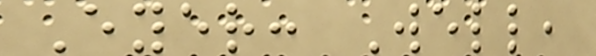Eyer: Well,
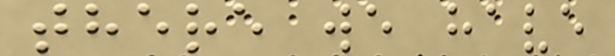there we have
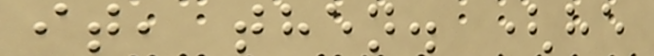it, then. (he
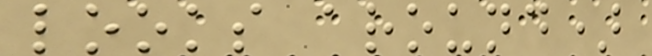looks around)
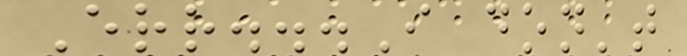Err...I don't
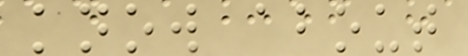know about
